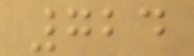724
